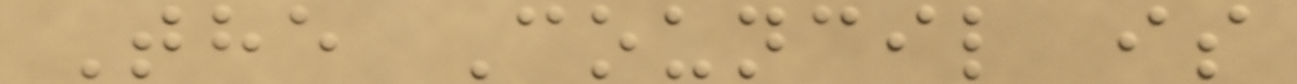The Council is
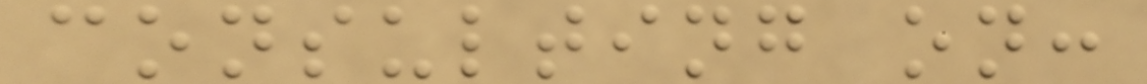consulting on:
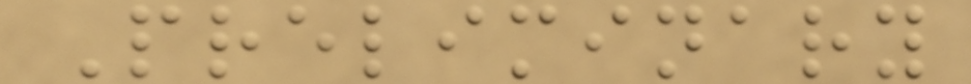Preliminary
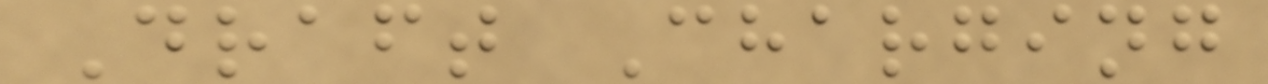Draft Charging
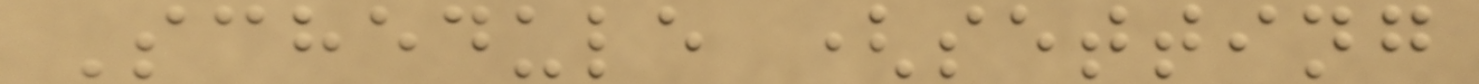Schedule (setting
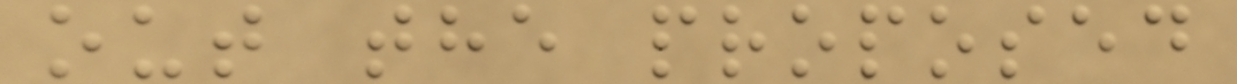out the proposed
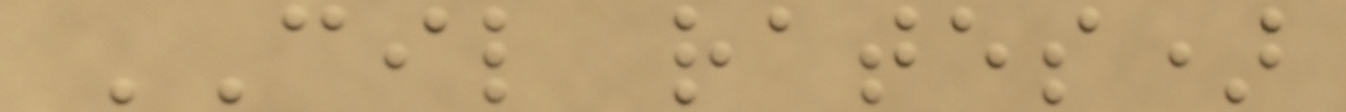CIL rates)
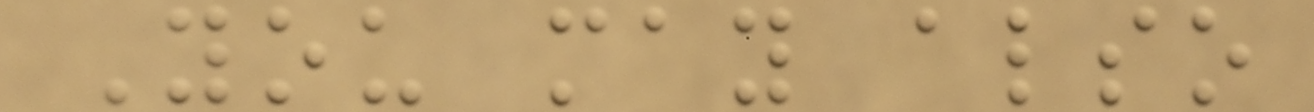You may also
